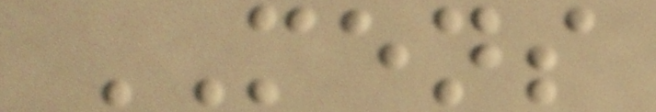MENS
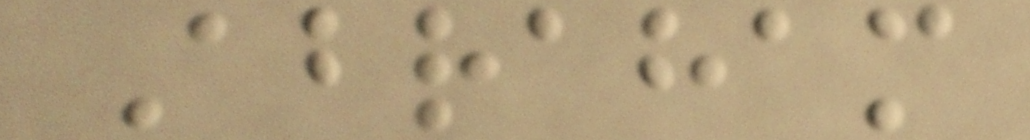Abraham
